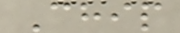Chip
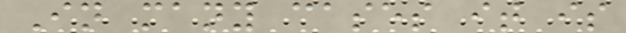In many cases it is
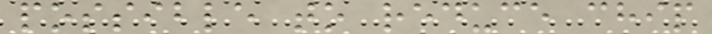possible to reduce chip
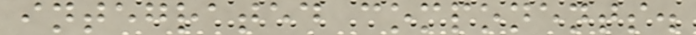integrated components.
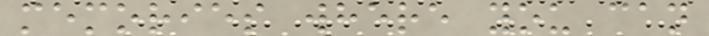memories where you can
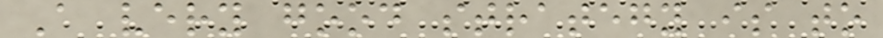A very good strategy is to
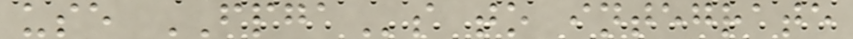use FPGAs to integrate
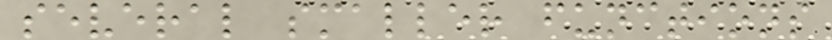several smaller functions
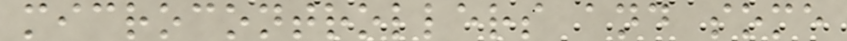microcontrollers and some
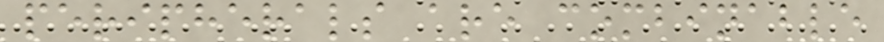peripherals are combinable
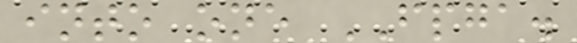into one FPGA.
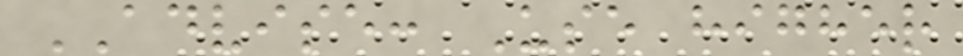ADVISE: Use higher
